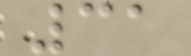31
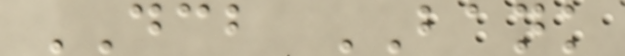DCB BANK
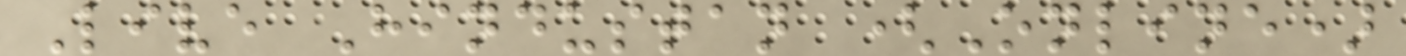Live Hindustan (Online)
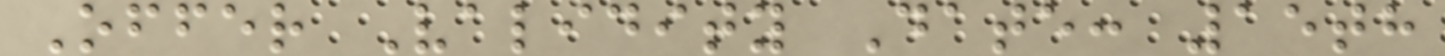Offer Validity Date: 15th
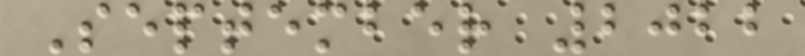September 2022
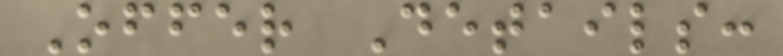Offer Details:
